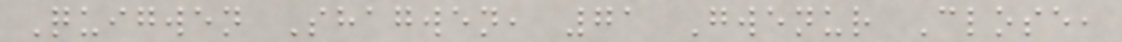Quigwen Shagwen, 71 Gwenur Close,
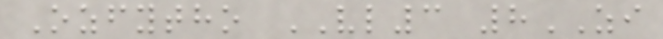Ozfytho VL3 8ZI
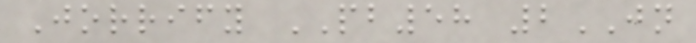Jorrify PB58 2JN
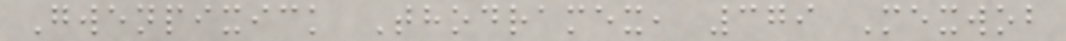Gwenpixick Thodramex, 379 Mexwob
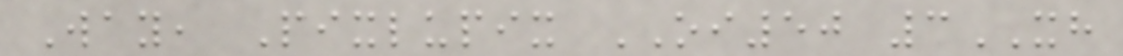Way, Pixlupix OI50 3XH
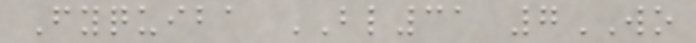Fyquiba BL31 7WO
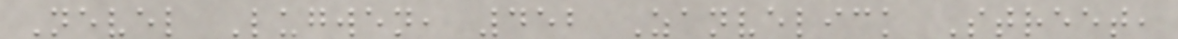Nevel Lugwen, 452 Zanvelick Street,
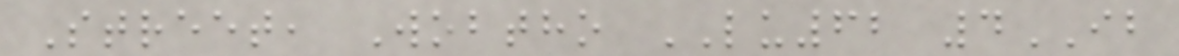Street, Wobtho LU62 4IB
